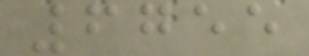6755
